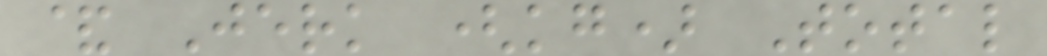& Jerk (kg) Total
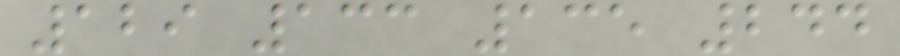129 133 135 244
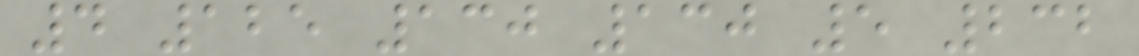4 125 130 130 5 232
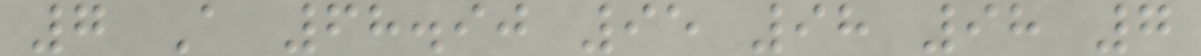7 A 68.90 95 98 98 7
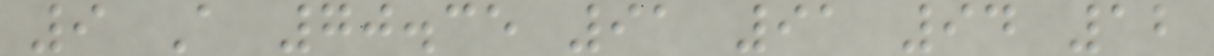9 A 70.35 91 91 94 12
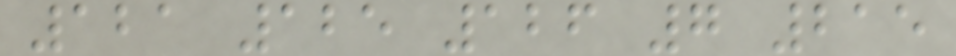121 125 126 7 215
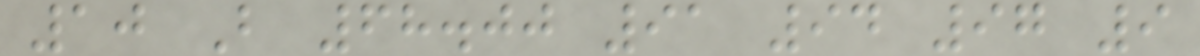10 B 68.00 91 94 97 9
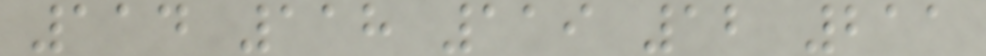114 118 119 12 211
